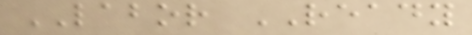LABOR READY
